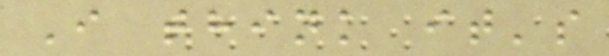I think it's
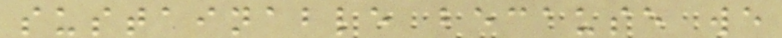sustainable because we
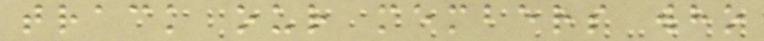track our members who
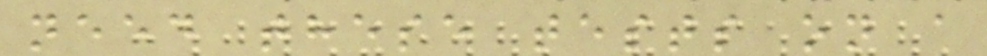need these tests on a
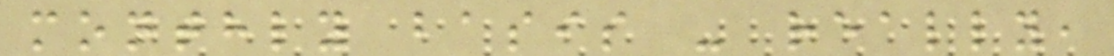monthly basis - really,
